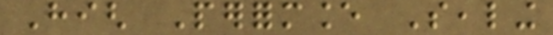High Performance Sealing
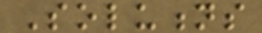Solutions
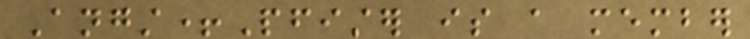Angst+Pfister is a member
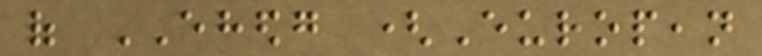of EHEDG (European
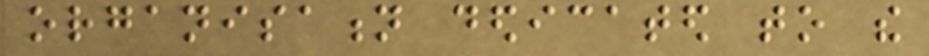organisation dedicated to the
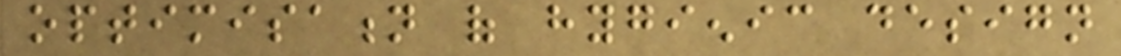optimisation of hygienic design
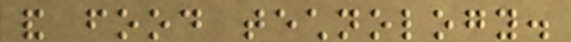and food technology.
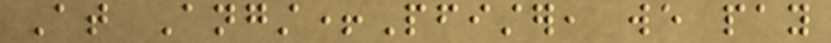At Angst+Pfister, we pay
